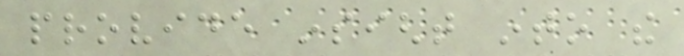provide insight into the
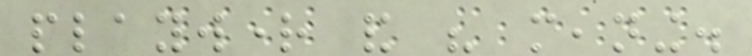playwright and his meaning.
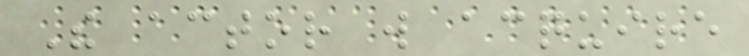The actor will acquire
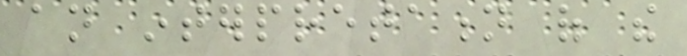an interpretation of the
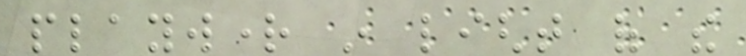playwright in light of the
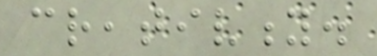creativity.
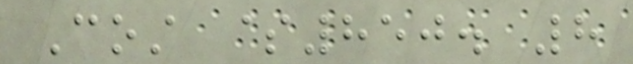Cost $850. 8
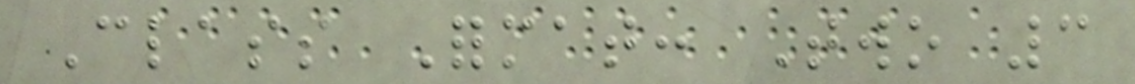Class Format: Two 3
